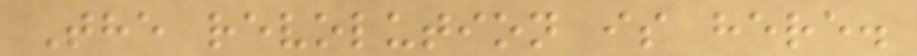The revolution is here.
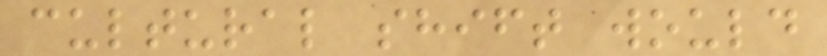cultural shift would
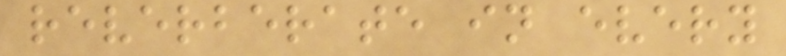reverberate in every
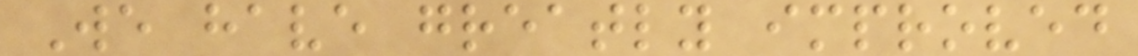We have greatly improved
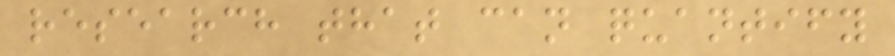research that can quantify
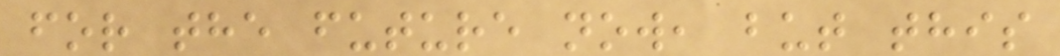for the future now, but this
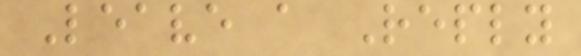Leave a Reply
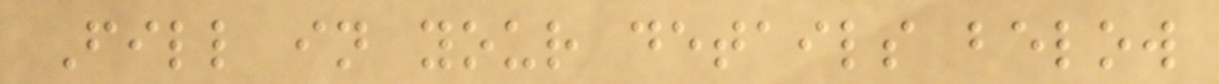Fill in your details below
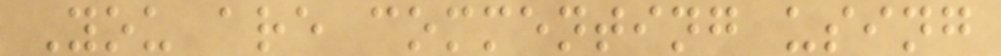You are commenting using
